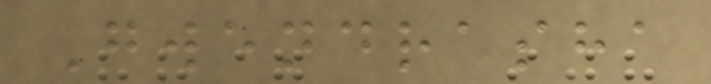Gwendrasha
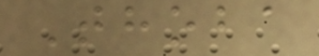Thoba
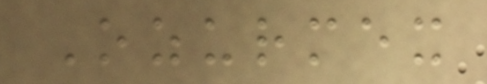Ozurmex
